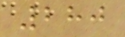280
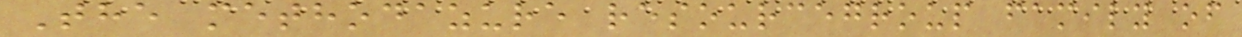The methodazure resourcegroup family of
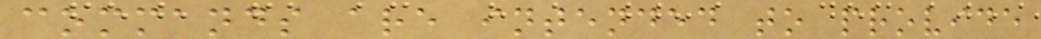commands are intended to provide
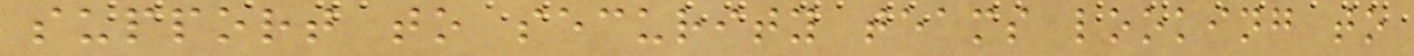support to security teams looking to
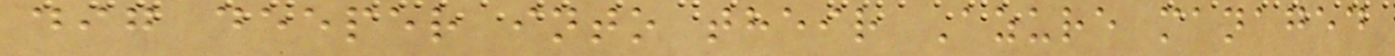dig deeper into their Azure managed
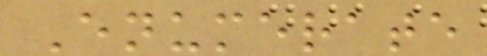Enumerate
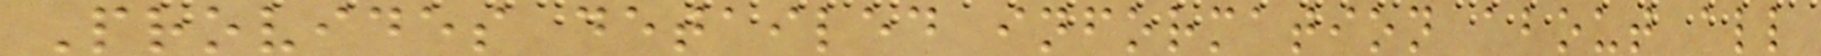Provides detailed information about all
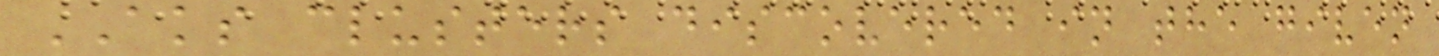AKS clusters discovered in the given
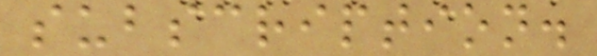subscription.
